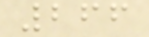266
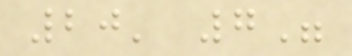20' 7"
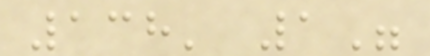138' 1"
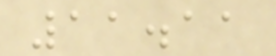11.11
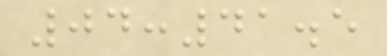04:41.5
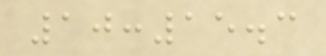10:15.3
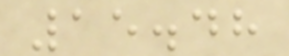15.48
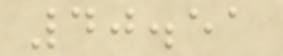40.51
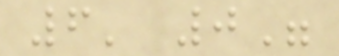6' 0"
